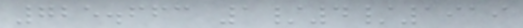725.663 1/4/1919
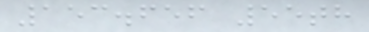153.656 55th
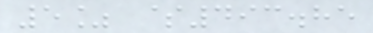5% $493.85
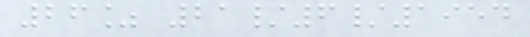26% 21/6/1954
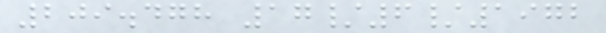209.478 17/6/1972
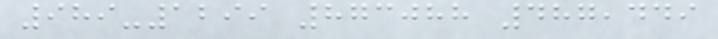989-1299 873088 487,449
